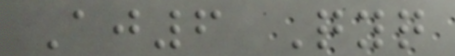Aj6 Qyq
